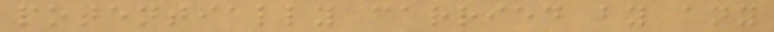potentially carried by any
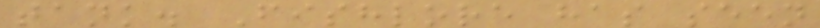tank. Fishlore has seen
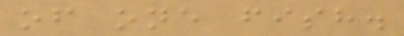of one fish.
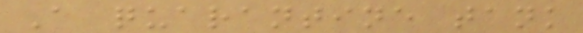A quarantine tank
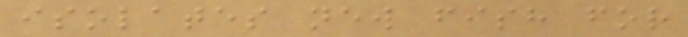isolates new fish for
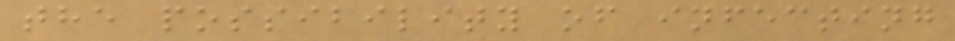the possibility of infecting
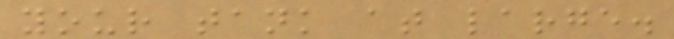your tank at large.
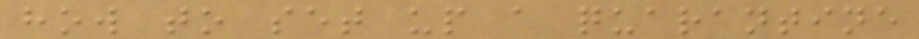how to set up a quarantine
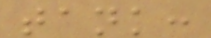tank:
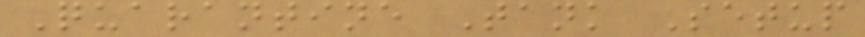Quarantine Tank Setup
